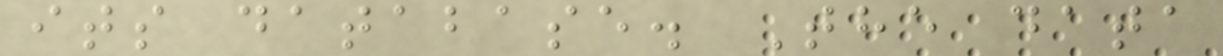its database. The data
